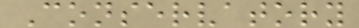Conservatory
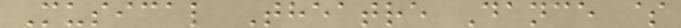Musical Theatre Dance $
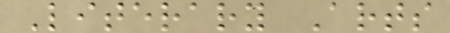Literary Arts
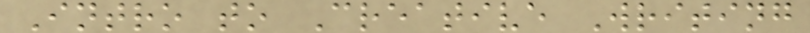Intro to Creative Writing
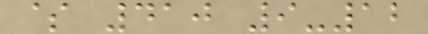$ 410 9-12
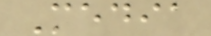Media
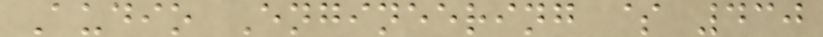Audio Engineering $ 430
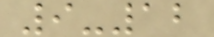9-12
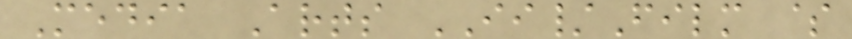Media Arts II/Film $
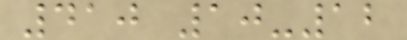410 10-12
